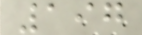197
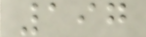197
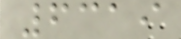6319
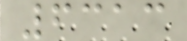6313
